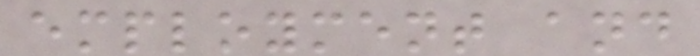employment and
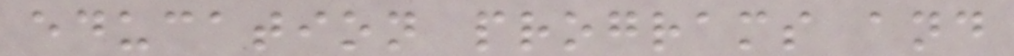education programs and
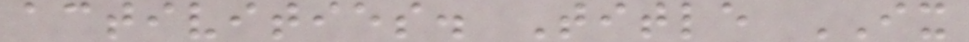activities. Title IX
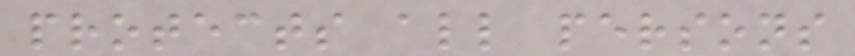protects all persons
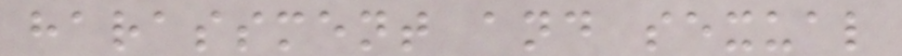harassment and sexual
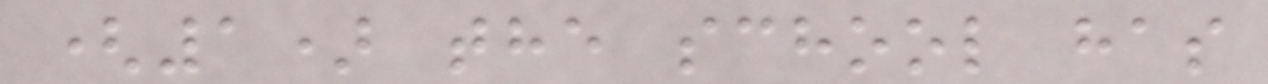(1) the school has
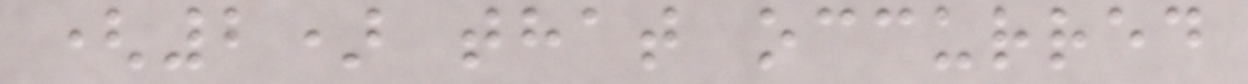(2) that occurred
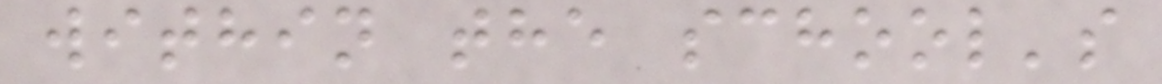within the school's
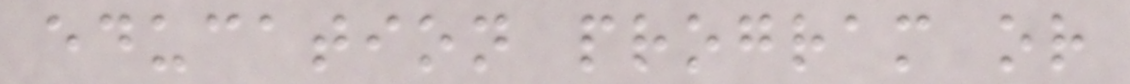education program or
